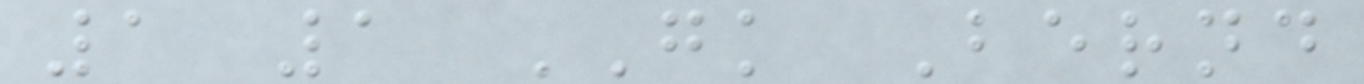1 1 GK Bernd
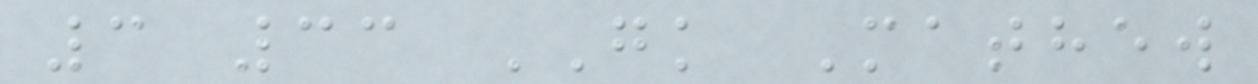3 33 GK Mathew
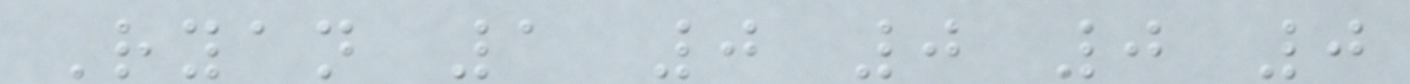Ryan 1 0 0 0 0
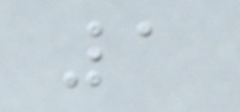1
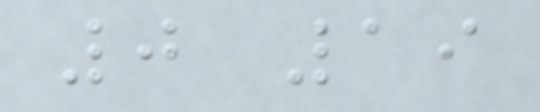0 19
